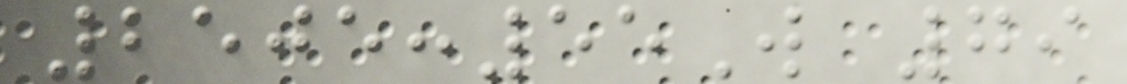2505:55W 79
